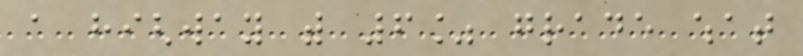a highway with 6% grade what
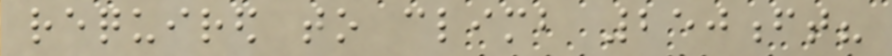required to climb 250ft?
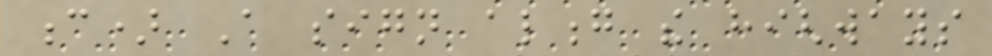c) A sign along the highways
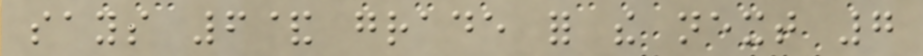says 6& grade for the next 7
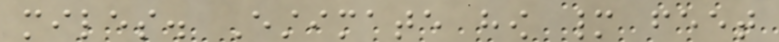miles. Estimate how many feet
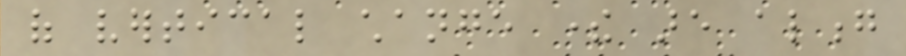of vertical change there are along
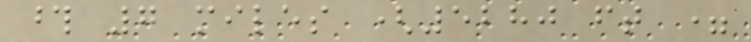those 7 miles (5280 ft =
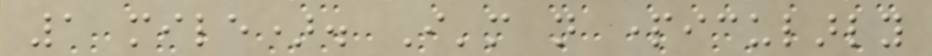1 mile). I'm not particularly
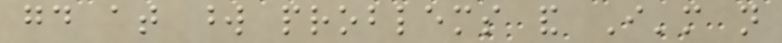good at word problems and I'm not
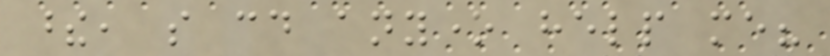these, so could anyone help me?
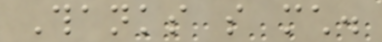Thanks so much.
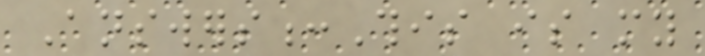Answers:This is my
